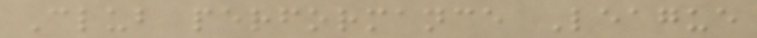Club performance League
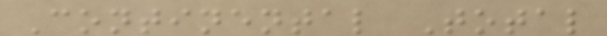Continental Total
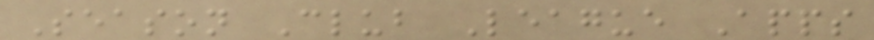Season Club League Apps
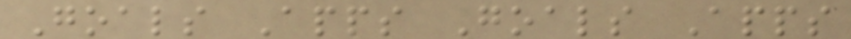Goals Apps Goals Apps
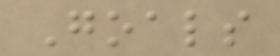Goals
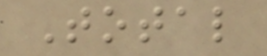Total
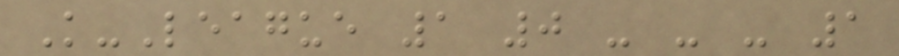K-League 1 0 - - - 1
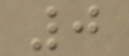0
